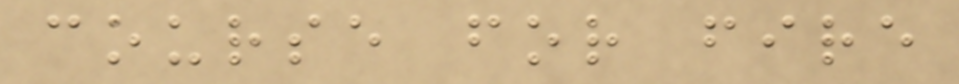course for fire
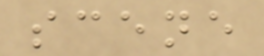scene
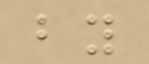by
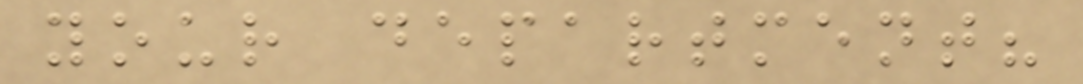your department?
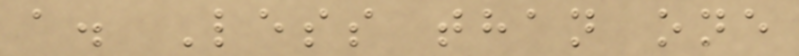a. Less than one
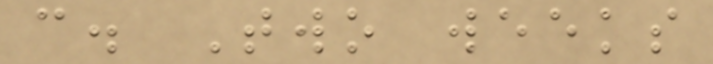c. Two weeks
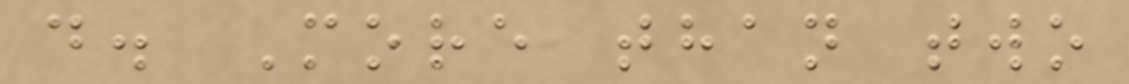d. More than two
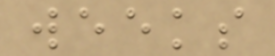weeks
